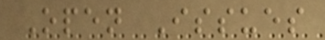Open Issues
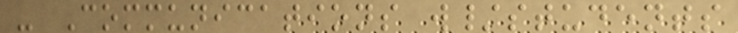- Communications w/students
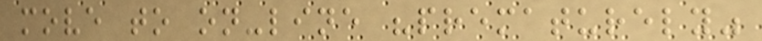move to on-line "prematurely"
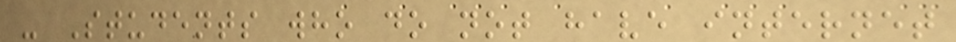- Students who do not have internet
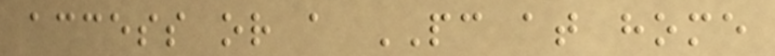access or a PC at home
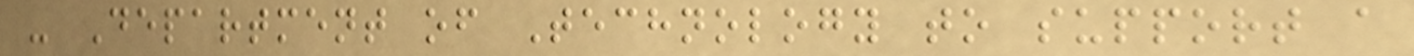- Department of Technology to support a
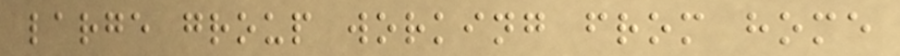large group working from home
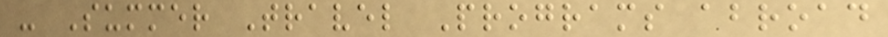- Summer Travel Programs abroad
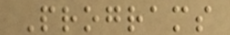Programs
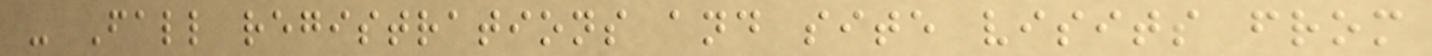- Fall registrations and site visits from
